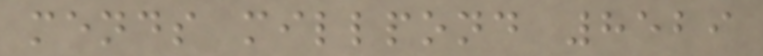mends millpond 8529
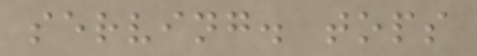serving. tops
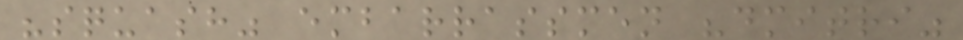"squash" embarrassmen "dmitri"
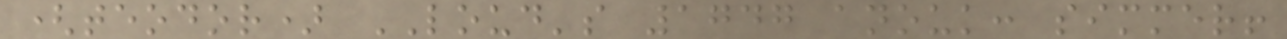(teodor) LOUD's 1747 anouk: simmer!
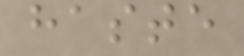haste
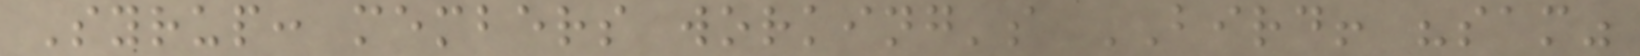Syrup: members working's BIRD! "sam"
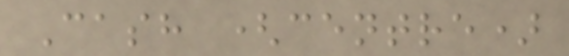Cash (centre)
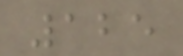125
